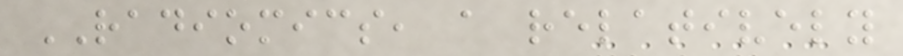RADIOMICS, a relatively
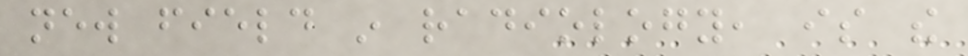new field in radiology, is the
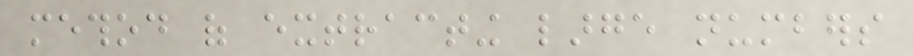method of extracting large numbers
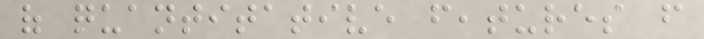of quantitative features from
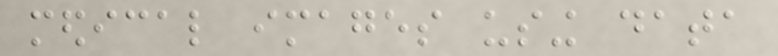medical images using data
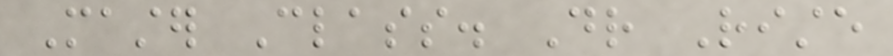Master Class. Dr Riste
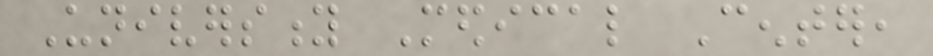University Medical Center,
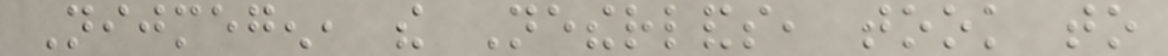Nijmegen, the Netherlands, took to
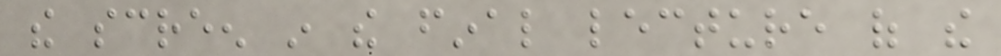the screen in the final lecture of the
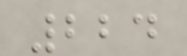224
